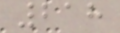218
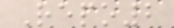Repo2
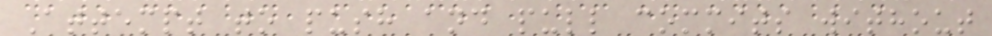Attempt to push and pull commits without
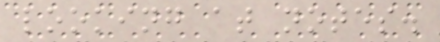looking at notes.
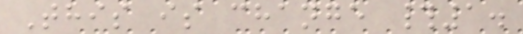This is change #1.
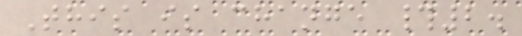This is change #2.
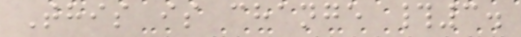This is change #3.
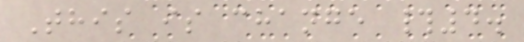This is change #4.
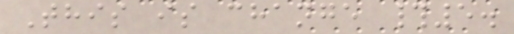This is change #5.
